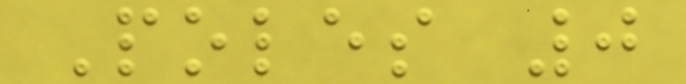Poles 0
